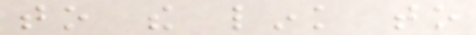to the link to
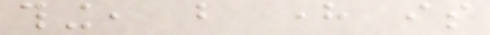thing, but here is
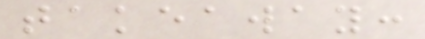takeaway:
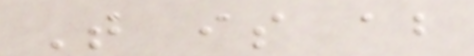That is about
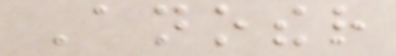Another
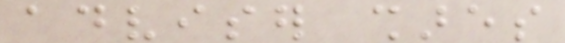adviser shares
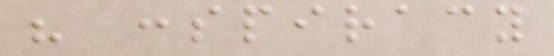his conspiracy
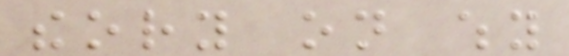theory on why
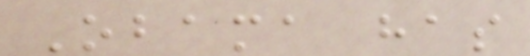Obama has
